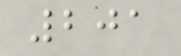201
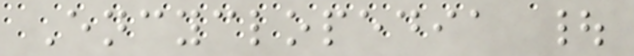Encyclopedia |
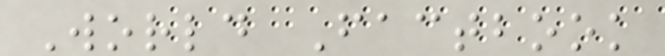World Factbook
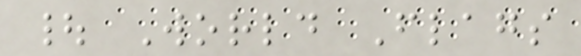| World Flags
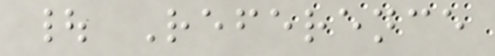| Reference
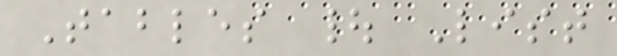Tables | List
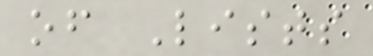of Lists
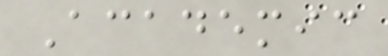Academic
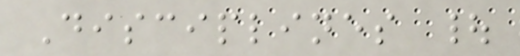Disciplines |
